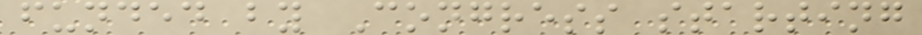funded by Congress starting
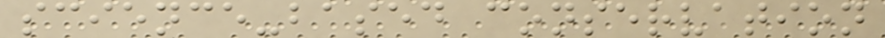science-based conservation
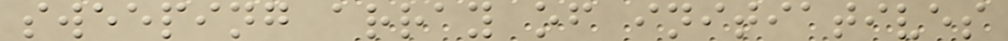sweeping array of initiatives
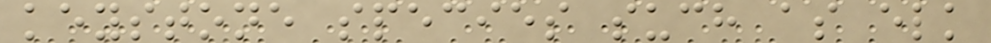keystone species such as elk
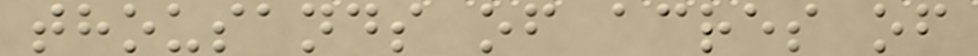thousands of acres of
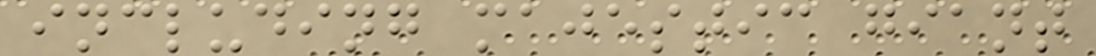including majestic giant
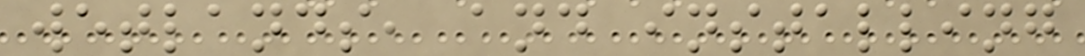wetlands, and installing
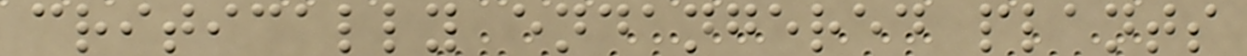critically endangered plants
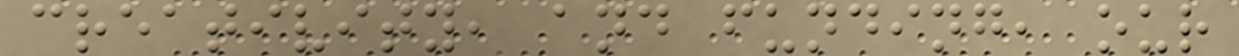creativity, and funding, our
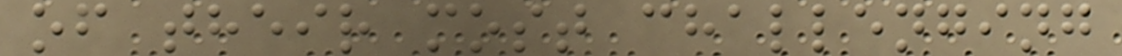of their most challenging
